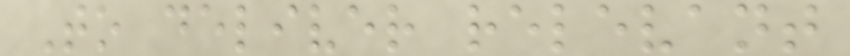To deliver relevant
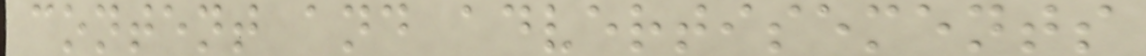content and advertisements
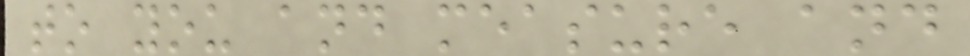to you and measure and
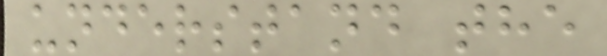understand the
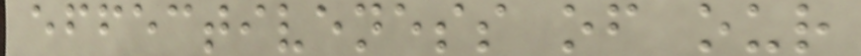effectiveness of our
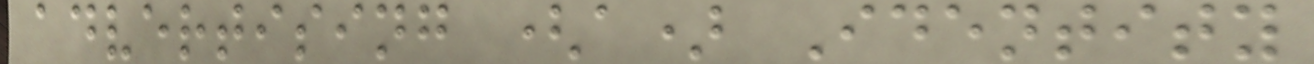advertising (a) Identity
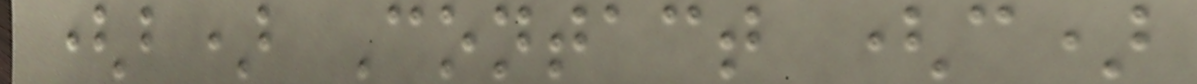(b) Contact (c)
